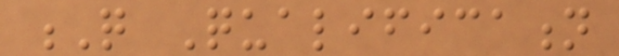Q Qualification
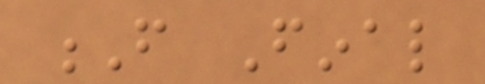F Final
